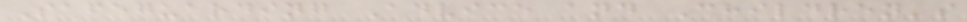Safeguarding Advice and Children's
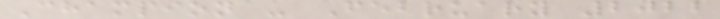Champion - February 2022
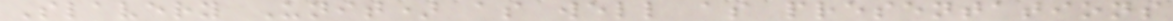Slavery Unit) as well as presentations
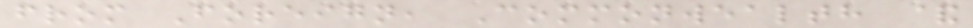from Foreign, Commonwealth &
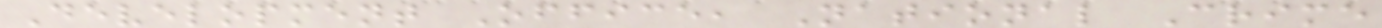Development Office, National Crime
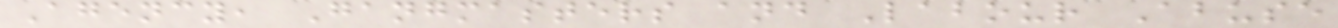Agency, Gangmasters and Labour Abuse
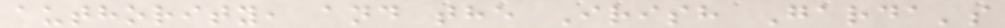authority, and the Irish Garda's
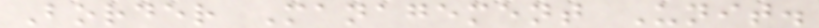Border Management Unit.
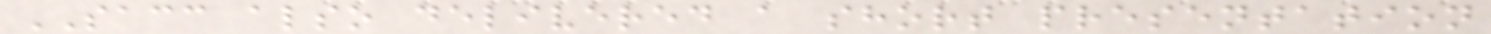SACC also delivered a short presentation
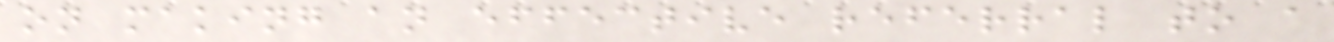on making an effective referral to a
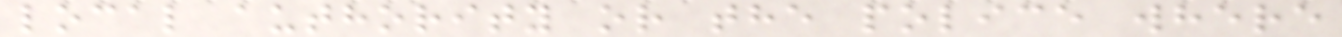local authority or the police where
